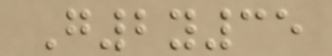G2y35
